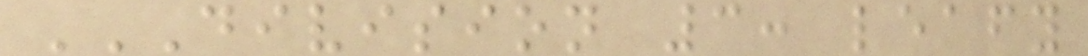DIVISION 3: LEAFY
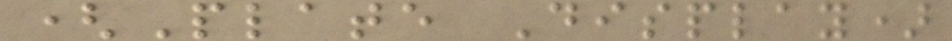(Plate Display)
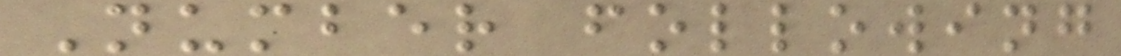Number following
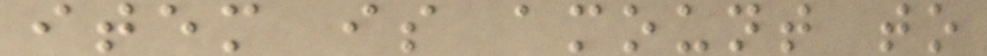item is amount to
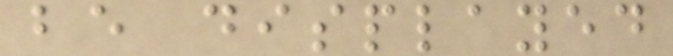be displayed
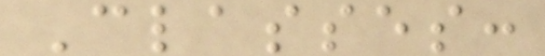Classes:
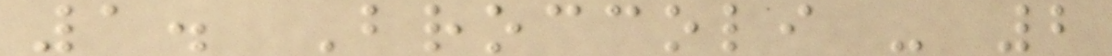1. Broccoli - 2
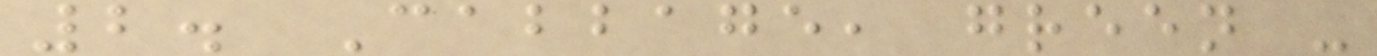2. Cabbage, green -
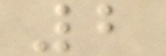2
